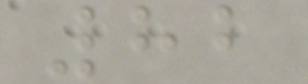82
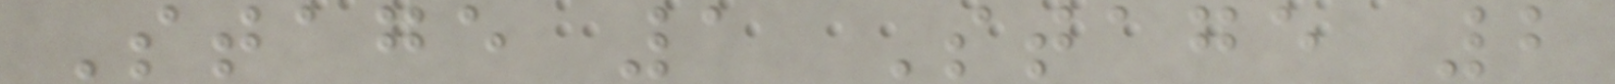Stage 1 Stage 2
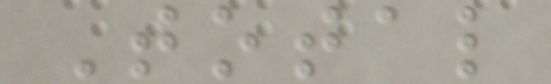Total
